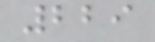229
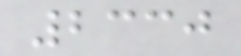2330
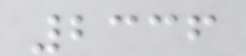2336
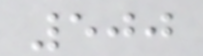500
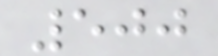500
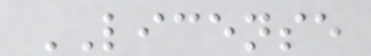LICENSE
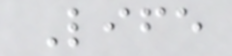Life
